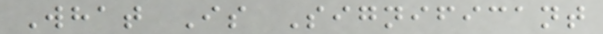What Is Significant
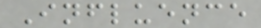Influence
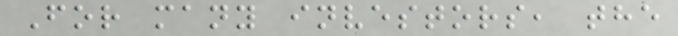For many investors, the
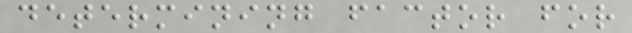determining factor for
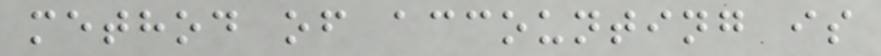method of accounting is
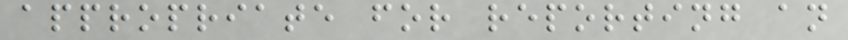appropriate for reporting an
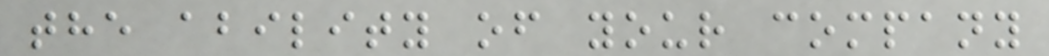the ability of your company
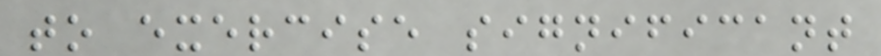to exercise significant
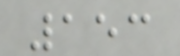153
